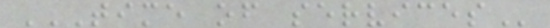TIME OF SERVICES
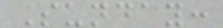Sunday:
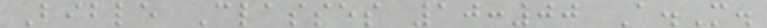Bible Classes 10:00 A.M.
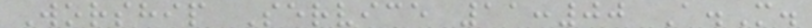Worship Service 11:00 A.M.
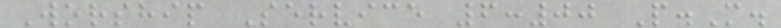Worship Service 6:00 P.M.
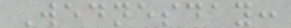Wednesday:
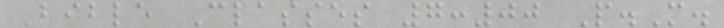Bible Classes 7:00 P.M.
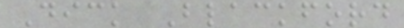Dick Blackford
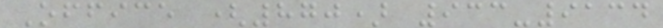Office (870) 933-9134
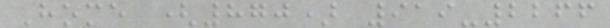Home (870) 919-2266
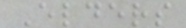Elders
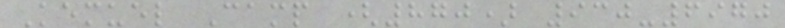Kemuel Camp (870) 930-6970
